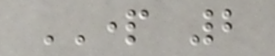PART 2
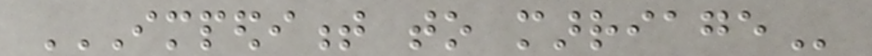IMPEDIMENT TO MARRIAGE
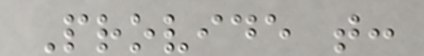Provide that:
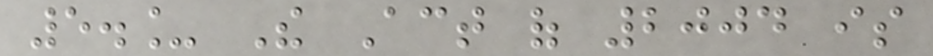5._ The Act of 2004 is
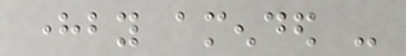hereby amended -
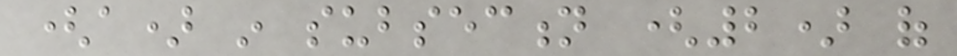(a) in subsection (2) of
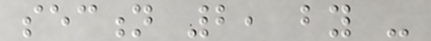section 2, by -
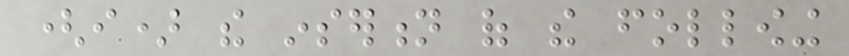(i) the insertion of the following
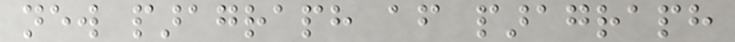new paragraph after paragraph
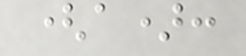(a):
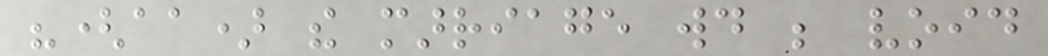"(aa) the marriage would be void
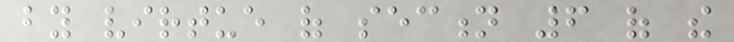by virtue of section 6 of the
